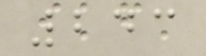243
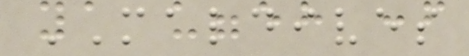MALDIVES
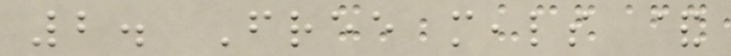2. Free meals &
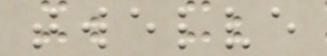twelve
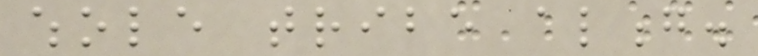whole tribe along.
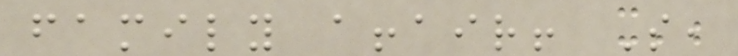family affair! So,
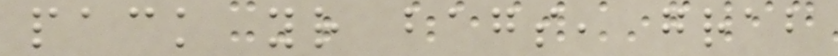pack your bags, grab
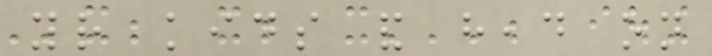your kids and head on
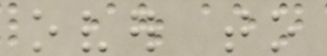over to
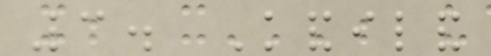3. Kandiland
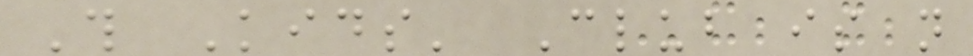This Kids' Club is not
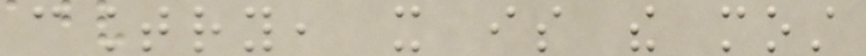country, it is the most
